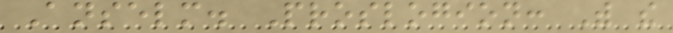Anselm. Proslogion: With the
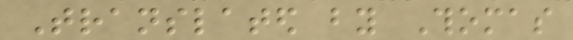Translated by Thomas
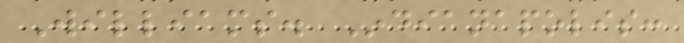Williams. Indianapolis:
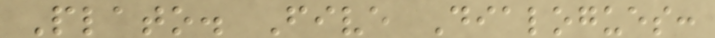Plato. Five Dialogues:
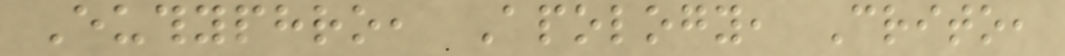Euthyphro, Apology, Crito,
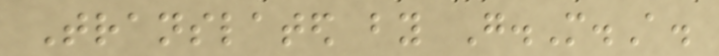Translated by G.M.A.
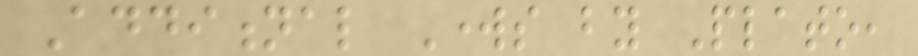Additional Works by Plato,
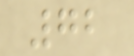72
